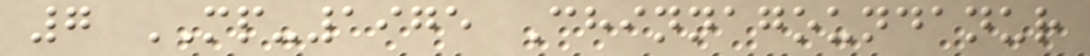7 MP-1975 Chinnagoundanur
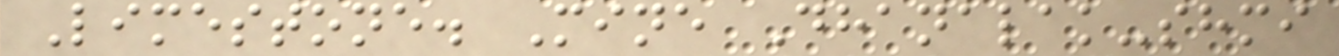Limestone. Mine Dhanalak-shmi
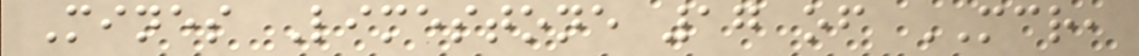Mines Limestone 17 of MCR,
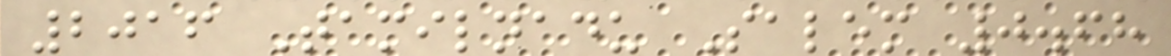2016 Tamilnadu Salem 0.68
